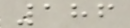186
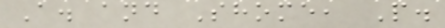A. and Shome, P.
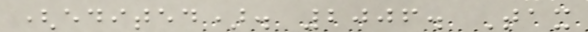(edited). 2006. Tax
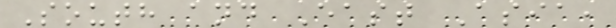South and East Asia,
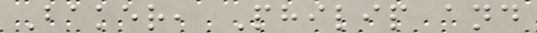Baker, Philip and
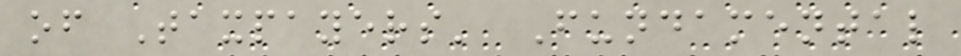of Taxpayers' Fundamental
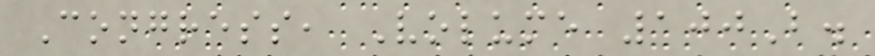Congress, Volume 100B.
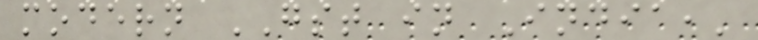modern GST in India,'
